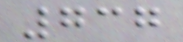737
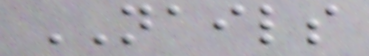NAILS
